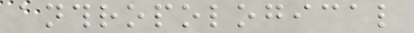anthropological
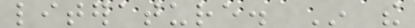literature. In the
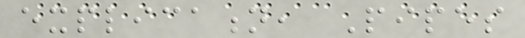explication, Pipes
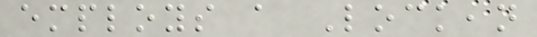employs a Lockean
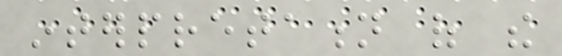interpretation of the
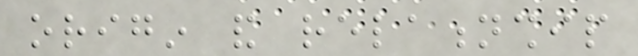origin and relationship
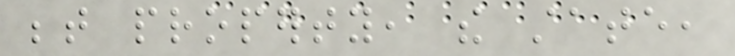between property, the state,
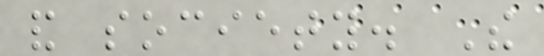and society. The
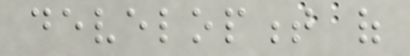development of
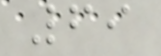69
